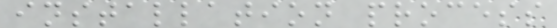installation process
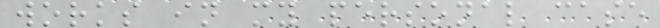works in my personal case
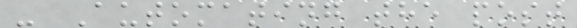- Automating the post
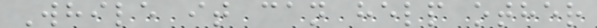While it can help other
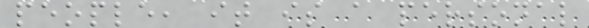people, it is a personal
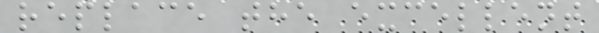replace the excellent
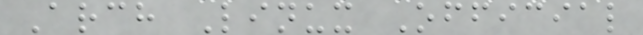Arch Linux Official
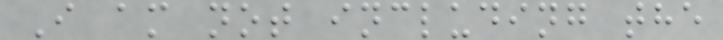I am not including the
